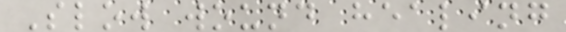Slow wound healing
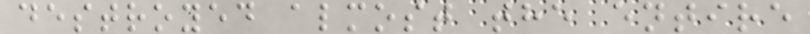destroyed almost the entire
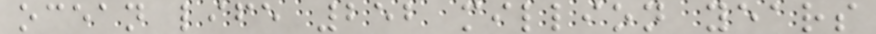ocean life 252 million years
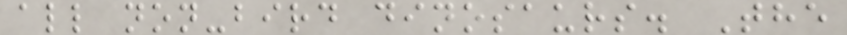all non-bird dinosaurs. The
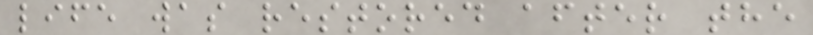life was restored after the
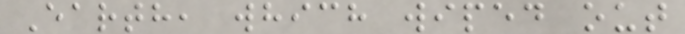Earth, which wiped out
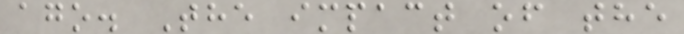ago. The impact of the
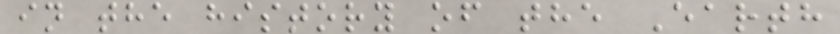in the history of the Earth
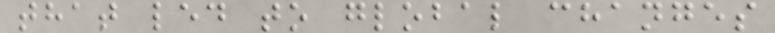that led to global changes
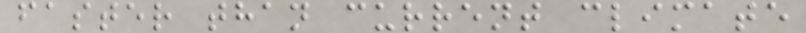faster than current climate
